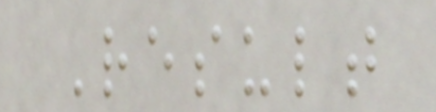Result
